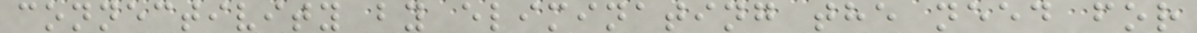connectivity by eliminating the need for
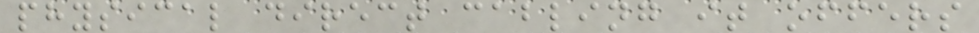physical direct cabling it offers
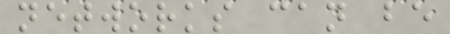networks can be
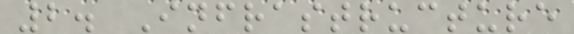2. Infrastructure
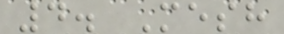4. Mesh
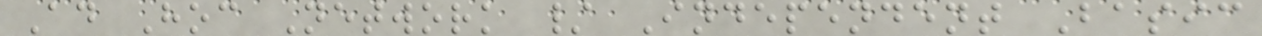Ad Hoc Network / Independent Basic
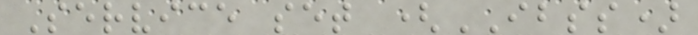Service set (IBSS)
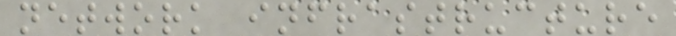network infrastructure
